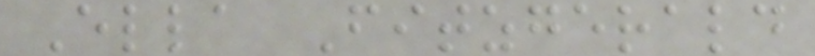Ella Fitzgerald
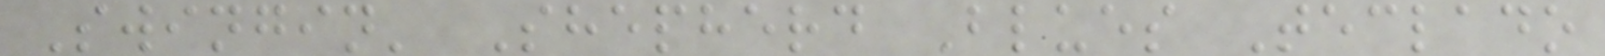Swingin' Shepherd Blues Teclado
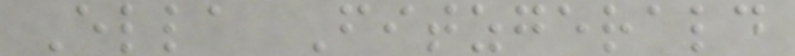Ella Fitzgerald
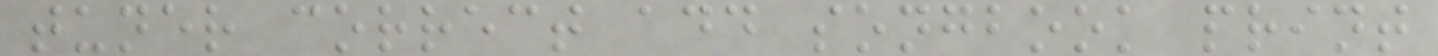tuner correct add songbook print
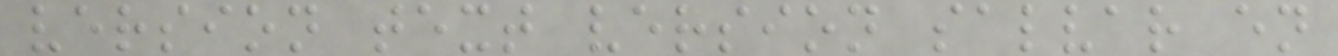version text version salvar en
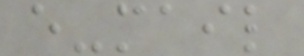e-mail
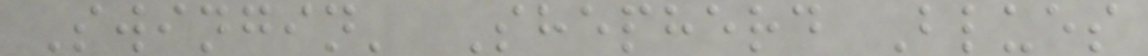Swingin' Shepherd Blues
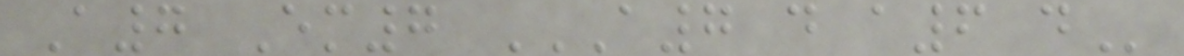A7 Em7 A7 D A6 D
